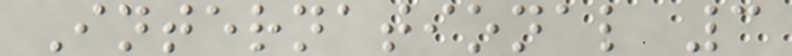International 3
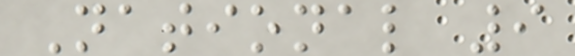National 9
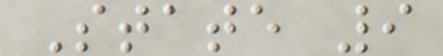State 9
